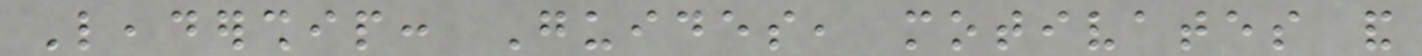Leadership: Guides, motivates and
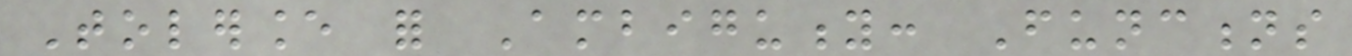Tolerance for Ambiguity: Functions
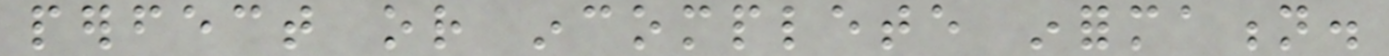perfect or incomplete information.
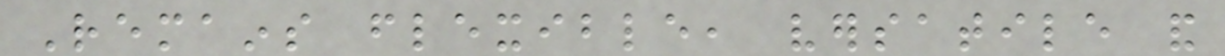Remains flexible, versatile and
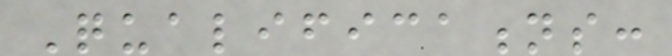Qualifications:
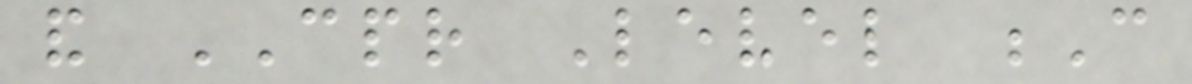and CPR Level C
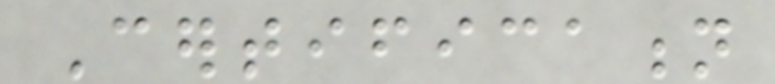Certification
